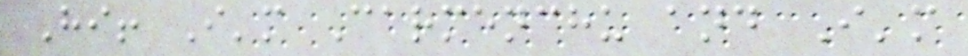Hi! I'm Carmenchu and I'm
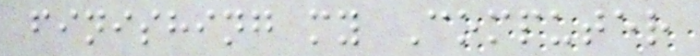finishing my Computer
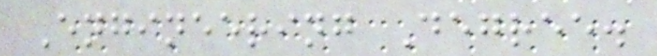Engineering Degree.
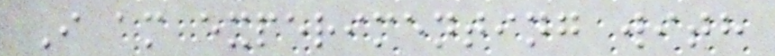I am experimenting with
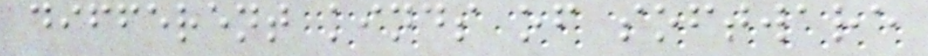different kinds of software
